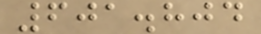601.804
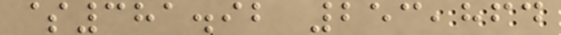$381.92 253,864
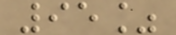95%
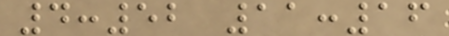4:52 11:16
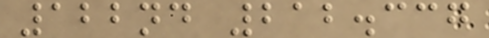122nd 212.337
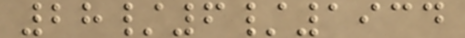28/6/1934
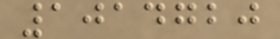1014720
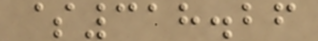$318.26
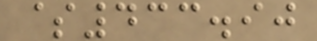$433.90
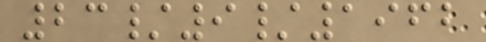23/9/1962
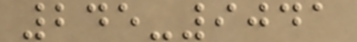245-9041
